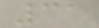31
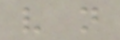v n
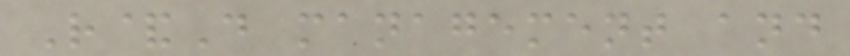R&D management and
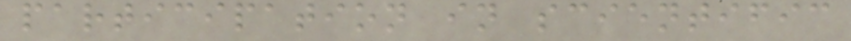participation in scientific
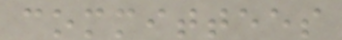committees
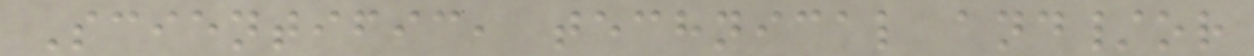Scientific, technical and/or
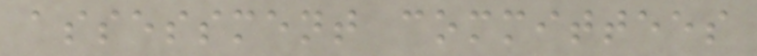assessment committees
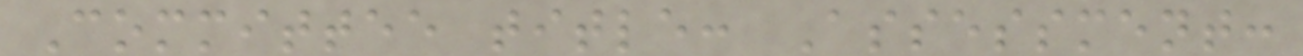Committee title: Assessment:
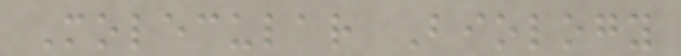Molecular Biology
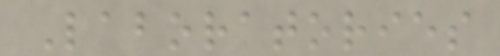Laboratories
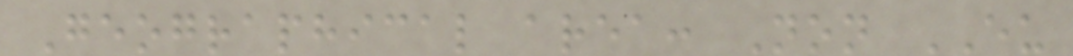Geographical area: Non EU
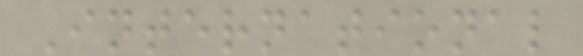International
